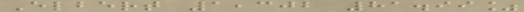Elbert 1,302 81.99%
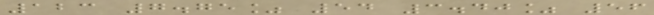123 7.75% 54 3.40% 56
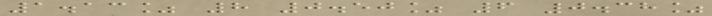1.13% 8 0.50% 6 0.38%
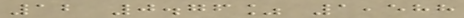12 0.76% 1,588
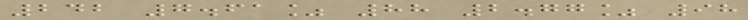242 7.61% 88 2.77% 98
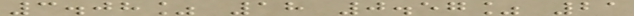3.08% 18 0.57% 21
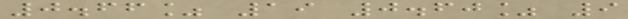0.66% 19 0.60% 9
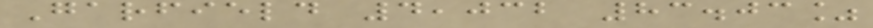Garfield 4,032 83.03%
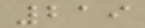219
